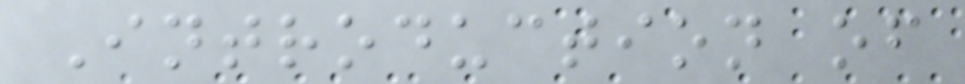Introduction of
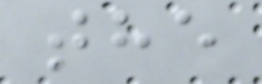the
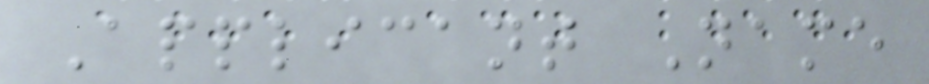Applicant Name
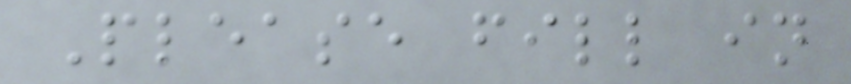Please fill in
